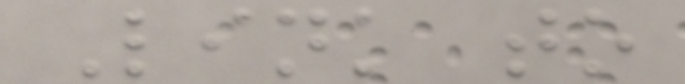Link to
